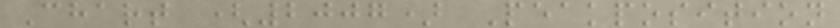Chart (2007) Peakposition
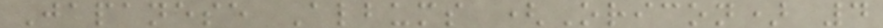Japanese Albums (Oricon) 4
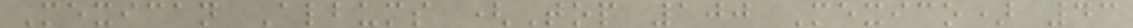Mexican Albums (Top 100 Mexico) 43
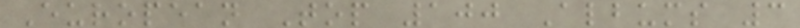European Top 100 Albums 3
